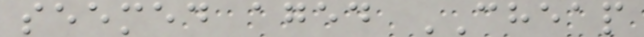seemed aged CHEAP
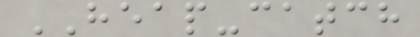HEAP-catch
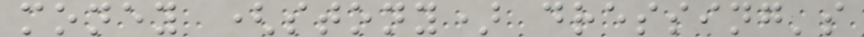money (stony) dressing's
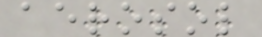aerosol
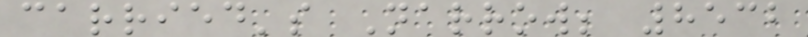carried's Narrow; 8532
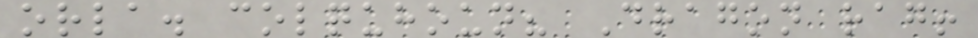orla. colquhoun? Dragon rag!
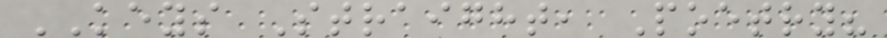KEYS Straight, Poetry?
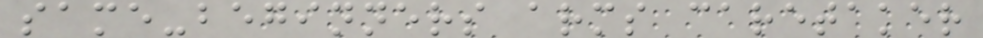same-beginners arms caretaker
